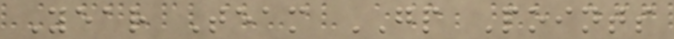Year Team GP Points
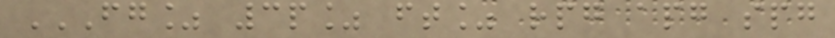FG% 3P% FT% RPG APG SPG
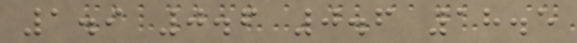1.9 0.6 0.6 18.5
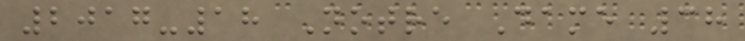2017-18 Notre Dame 38
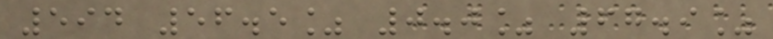594 56.5% 0.0% 67.9%
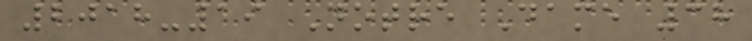2018-19 Notre Dame 38
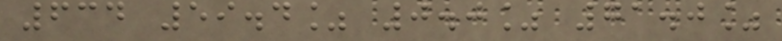634 59.4% 0.0% 71.0%
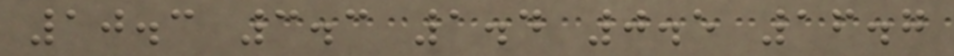10.3 3.3 1.4 0.5 16.7
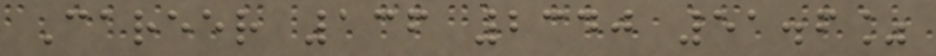Career 136 2340 51.6%
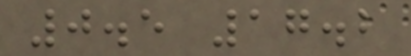0.5 17.2
